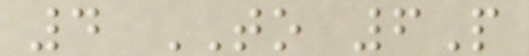4 TO 6P
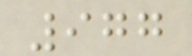977
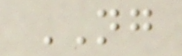NG
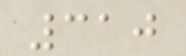310
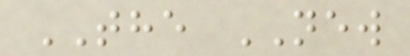THE NEW
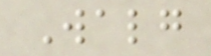Walg
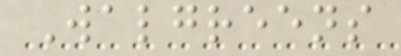Walgreens
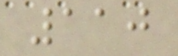110
